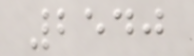2540
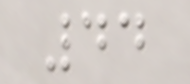44
